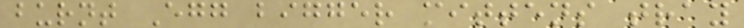burnt Egg bigger mittens tray
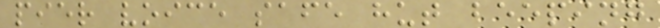pier voice safe hut beeping
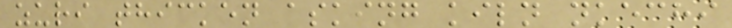zuri thicken asking kiln nkechi
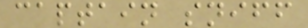captain sniff
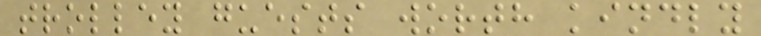trolley guests worth kindly
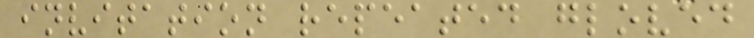invitation repeated gloved
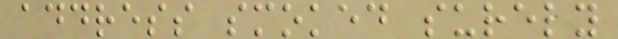address smoked surely
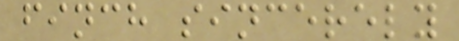finch sincerely
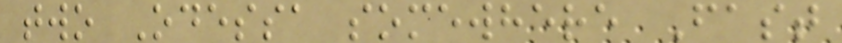two Odessa somewhere Fast
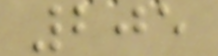205
